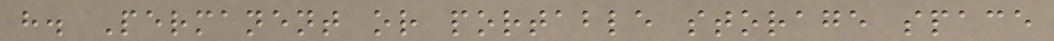h. Permanent or portable storage space
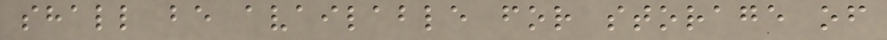shall be available for storage of
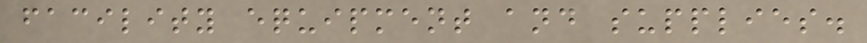facility equipment and supplies.
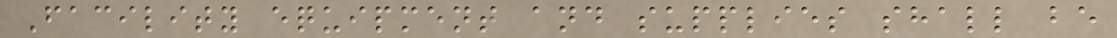Facility equipment and supplies shall be
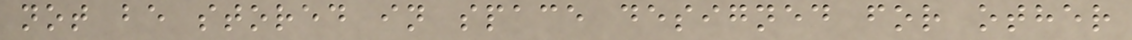not be stored in space designed for other
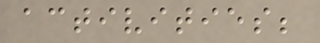activities;
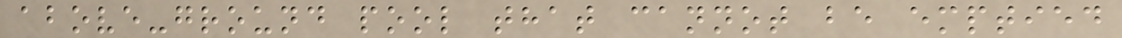above-ground pool that cannot be emptied
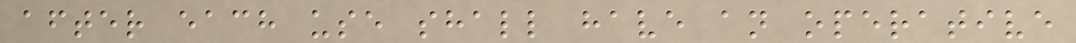after each use shall have an operative
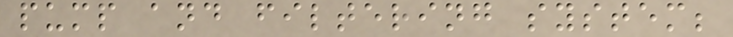pump and filtering system;
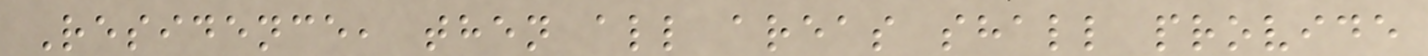Residence, then all areas shall provide
